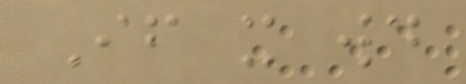If it would
